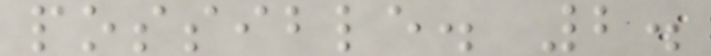possible. 2.
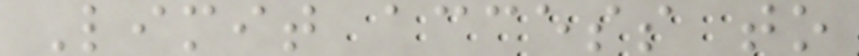Limit access to
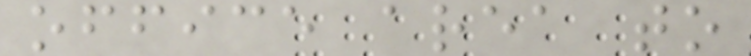office area to
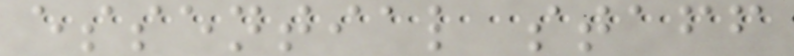essential staff
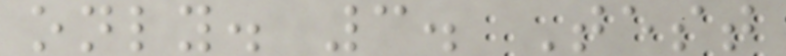only. 3. Test
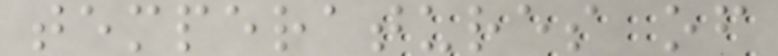temperatures of
